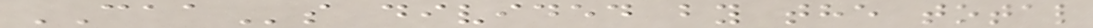CAAs divided by the total
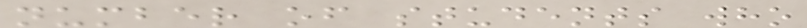number of students who
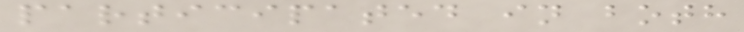participated in both
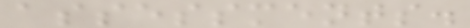assessments.
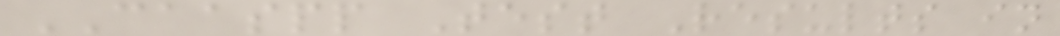CAASPP Test Results in
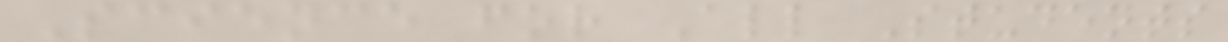Science for All Students
